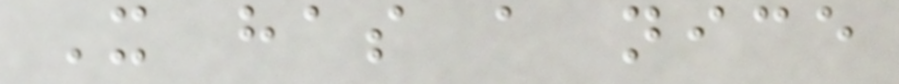It has a nice
